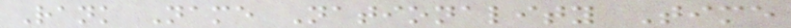Rank Name Nationality Time
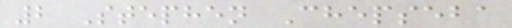2 Stephen Chepseba
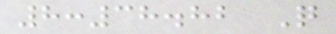8:38.82 Q
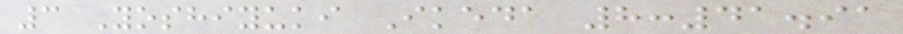3 Yoshiyuki Ikeda 8:41.91
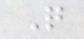Q
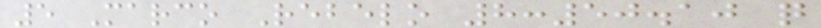5 Marco Rebelo 8:50.10 q
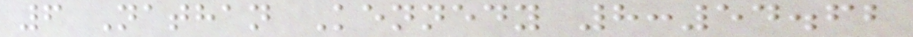6 Nathan Kennedy 8:54.62
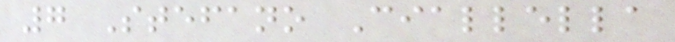7 Stefano Ciallella
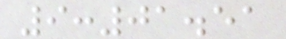9:01.51
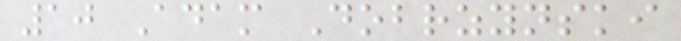10 Adam Dobrzynski
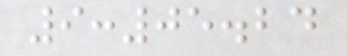9:05.24
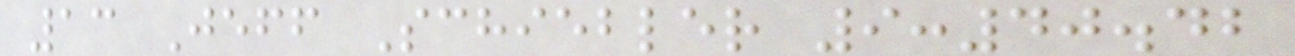13 Jeff Schiebler 9:40.42
